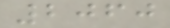2060
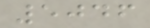5046
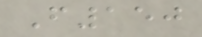F150
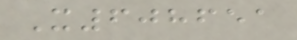X608651
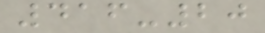416-20
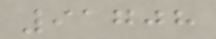91708
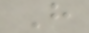H
